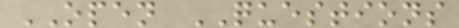OPEN QUESTIONS
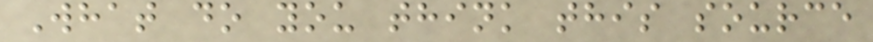What do you think this source
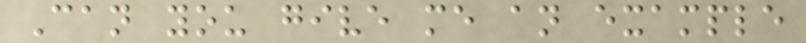Can you give me an example
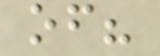of?
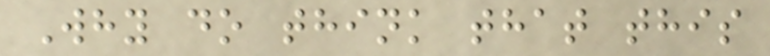Why do think that this
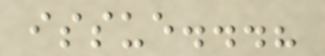issue...?
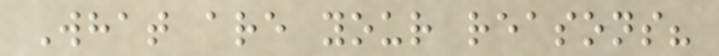What are your reasons?
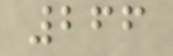266
